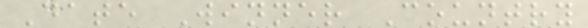Date Winner Country
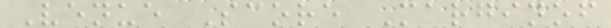Venue Score Marginof
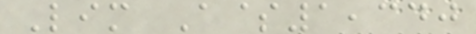Lim A$1,340
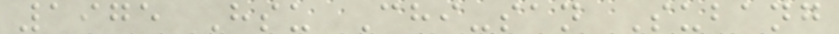1975 Hsu Chi-san Subang
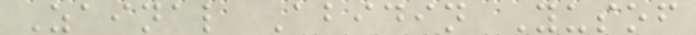Zainal Abidin Yusof
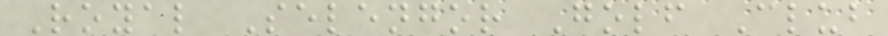Royal Selengor Golf Club
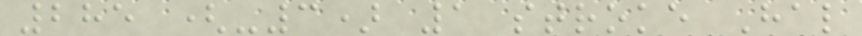285 (-3) 1 stroke Hal
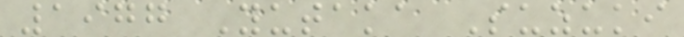1977 Yutaka Suzuki
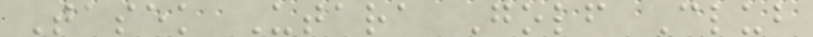Tasek Utara Golf Club
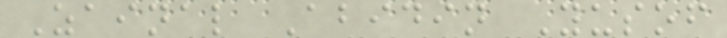Zainal Abidin Yusof
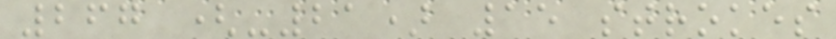267 (-21) 15 strokes
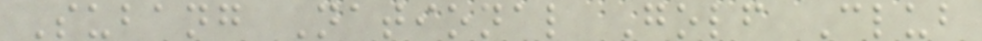Subang National Golf Club
